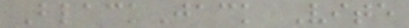BlackJack Vite
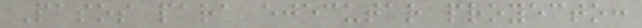Pasos para ejecutar proyecto:
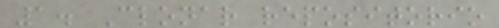1. Clonar repositorio
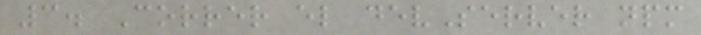3. Correr el devServer npm
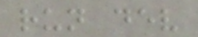run dev
